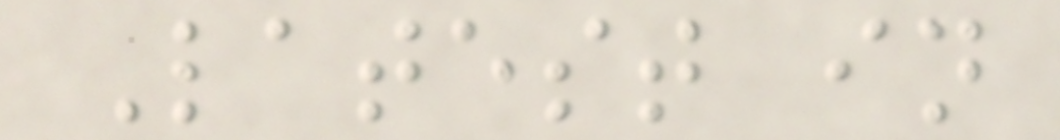Latest in
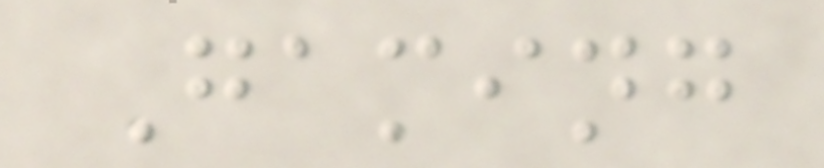Gaming
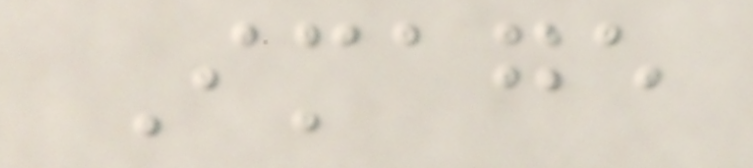Image
